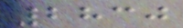2830
